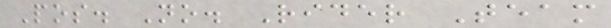Pos. No. Rider Team
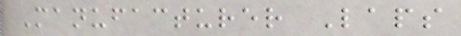Manufacturer Laps
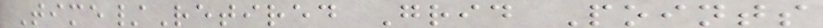Time/Retired Grid Points
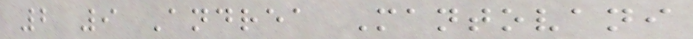2 9 Andrea Mantovani
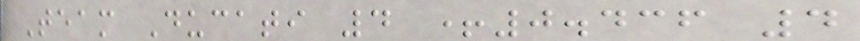Team Ducati 4 +0.436 4
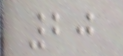20
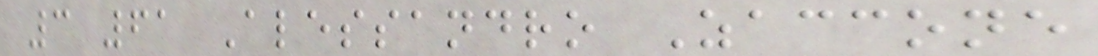3 61 Alessandro Zaccone
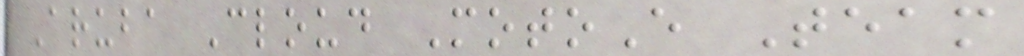Aruba Cloud MotoE Team
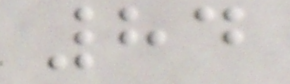84
